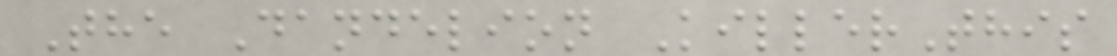The Dandelion KillerThis
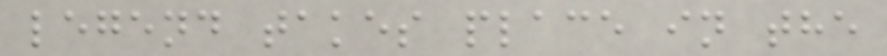legend takes place in the
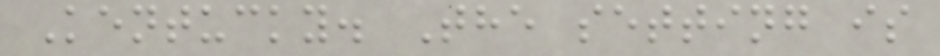Kentucky. The setting is
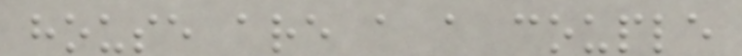house are a a couple
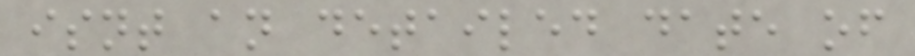isnt an detailed date of
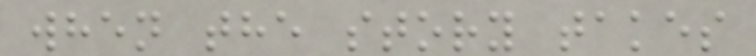when the story takes
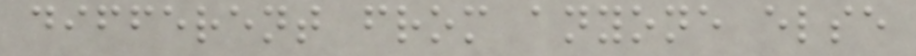different from anyone else
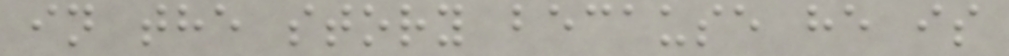in the story because he is
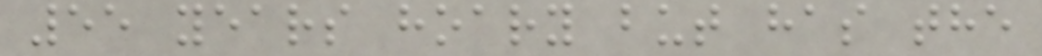55 years hoary but has the
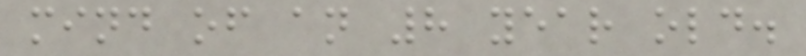mind of an 8 year old.
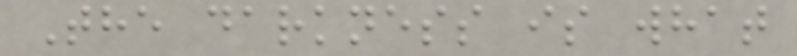The darkness is what
